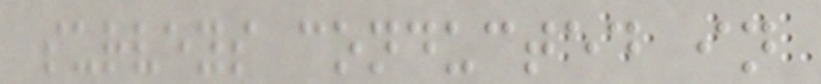surveys conducted in
